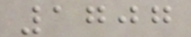1707
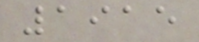1915
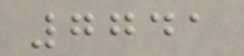7741
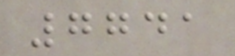7741
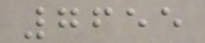7655
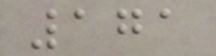171
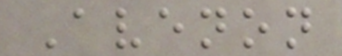Avenon
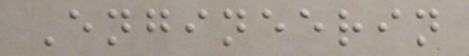Engineerin
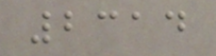2314
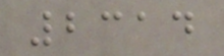2314
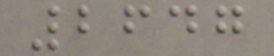2647
